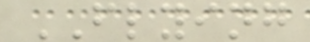FLYING
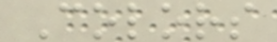Colors
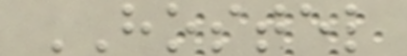HOSTEL
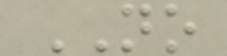NO
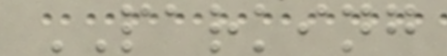PARKING
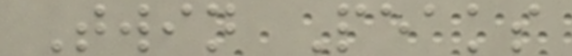Twin Peaks
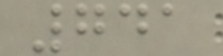741
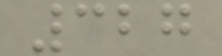327
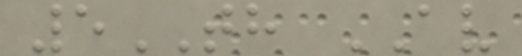5TH AV
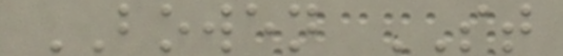BOWEN ST
